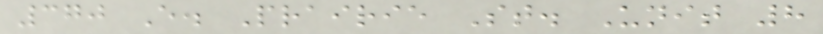370 E. Prairie St. Unit 8
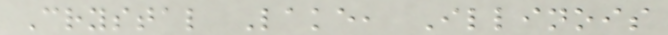Crystal Lake, Illinois
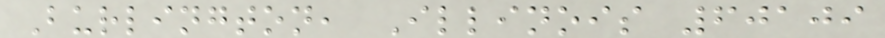Burlington, Illinois 60109
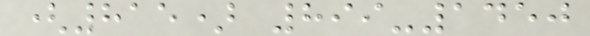(815) 899-1450
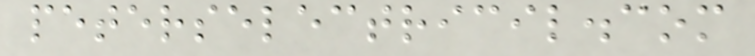peterselectricil.com
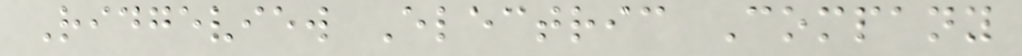Ridgeview Electric Company
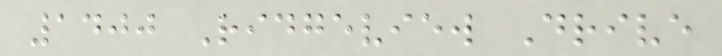1400 Ridgeview Drive
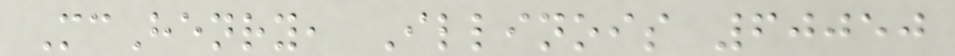McHenry, Illinois 60050
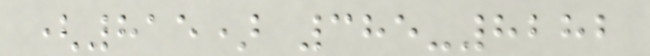(815) 385-8282
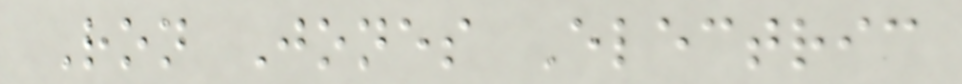Ron Jones Electric
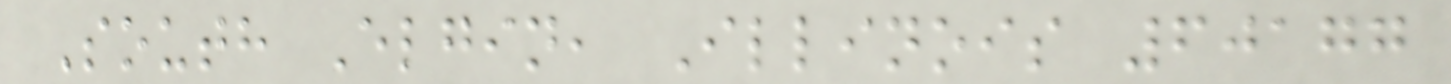South Elgin, Illinois 60177
